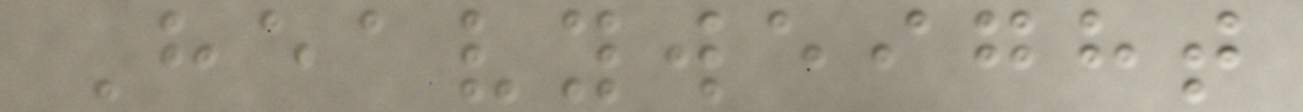Heavyweight
